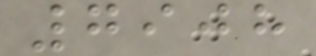7908
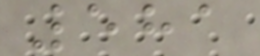581
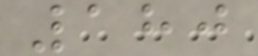180
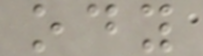ody
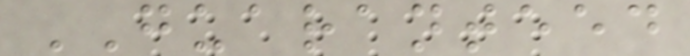GUARANTEED
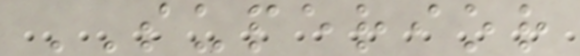SUPERIOR
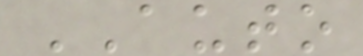AUTO
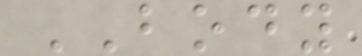BODY
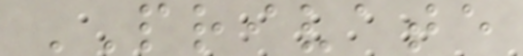PRIVATE
